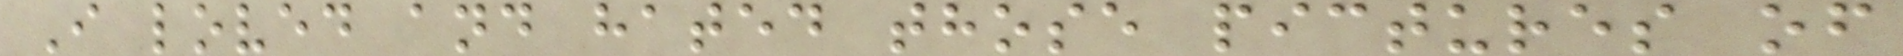I loved and hated those pictures of
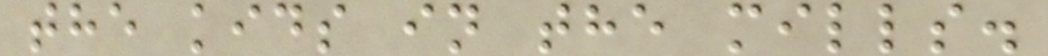the kids in the mills.
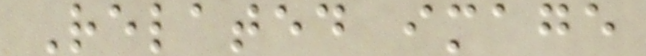Related image
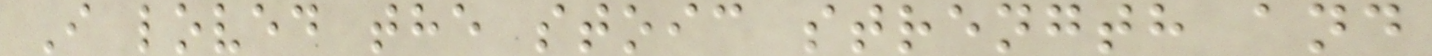I loved the stoic strength and
